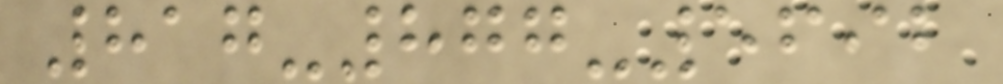817-877-5692
